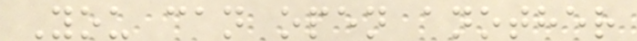You can open another
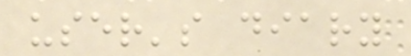user's diary
